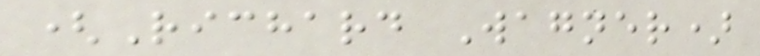(Richard Wagner)
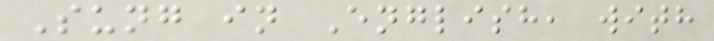Sung in English, with
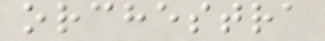orchestra
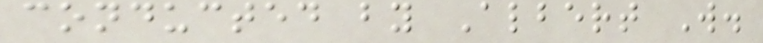conducted by Albert W.
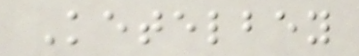Ketelbey
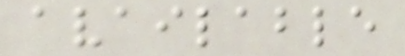available
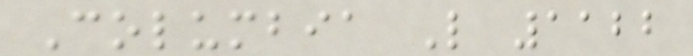Columbia L 1122
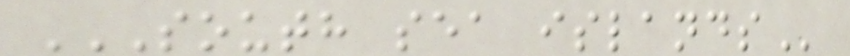SOUTH SEA ISLANDS
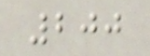200
